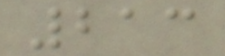213
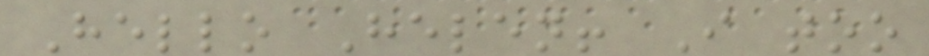Hello Helen! I too
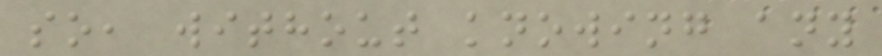so, without knowing any
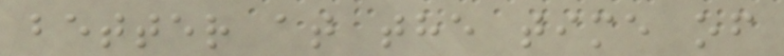better at the time of
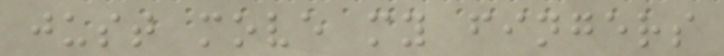just move my fingers
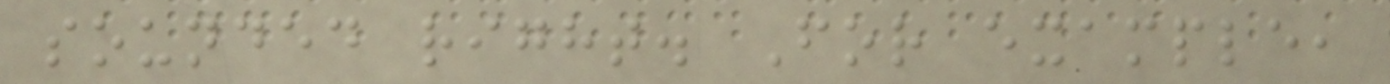sounded right. For example,
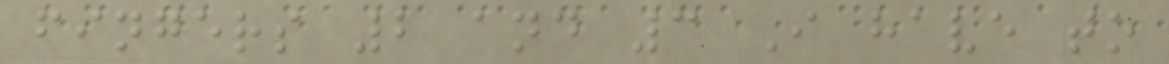fingers 2 and 3 I have to
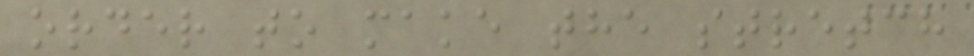order to make the stretch
